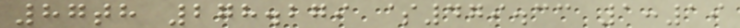87th 278.279 $479.33 1:19
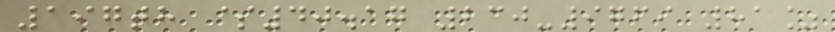197th $40.17 230-9769 81%
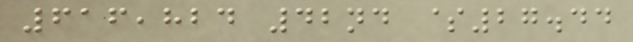616,824 42nd $27.44
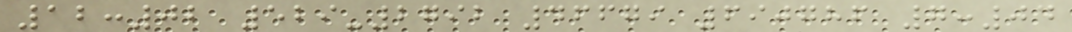12:02 529-2792 46679 690786 7:04
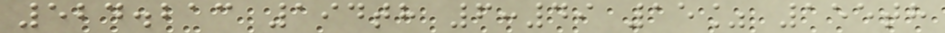524.213 194th 6:49 15% 155th
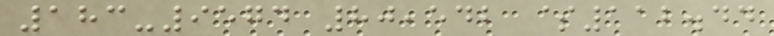183-9574 80,542 $112.44
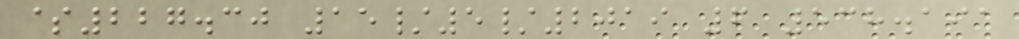$227.30 15/5/2019 6 538.191
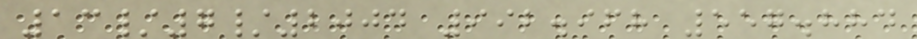13/7/2004 992.968 557.884
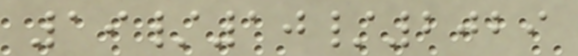19/10/2029
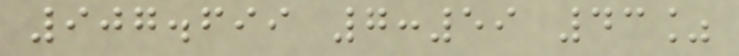907.699 7:59 43%
